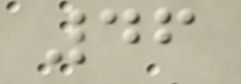46
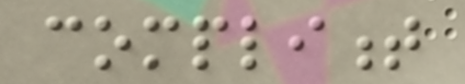compliment
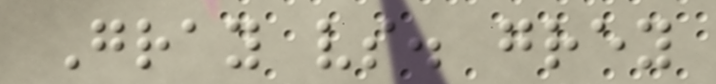Gray vs. grey
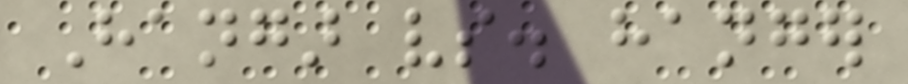Hangar vs. hanger
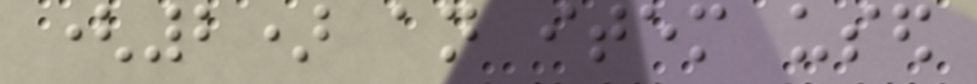(2) an item used
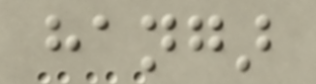hangar
